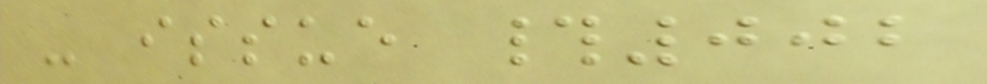- issue #002
